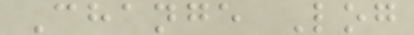Change Log
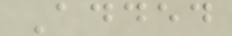Added
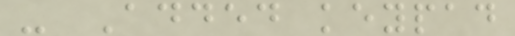- Added keypad
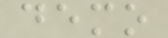demo
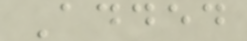Added
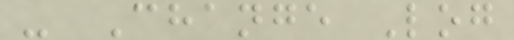- Change Log
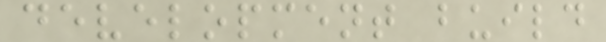development build
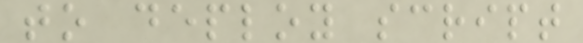to deploy script
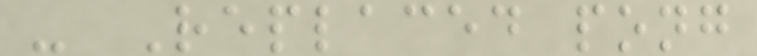- Replaced pong
